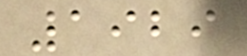1929
